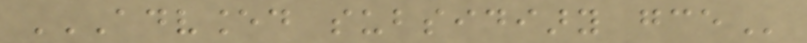ADVANCED SUBSIDIARY GCE
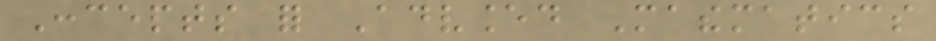Concepts for Advanced Mathematics
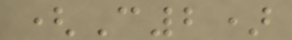(C2)
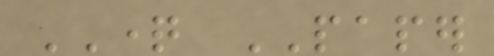QUESTION PAPER
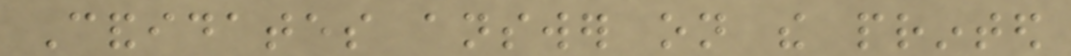Candidates answer on the printed
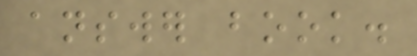answer book.
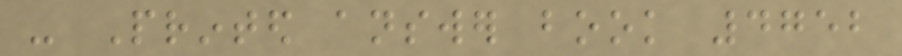- Printed answer book 4752
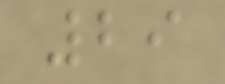29
